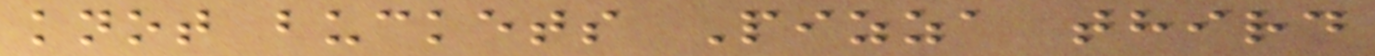knot buckets Pizza third
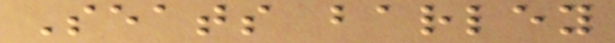Seats barley
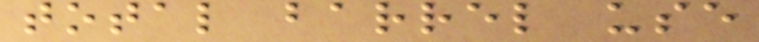total barrel use
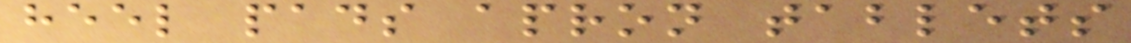heel pads apron tablets
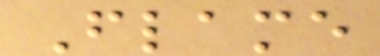Flame
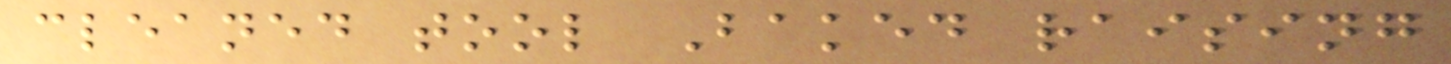cleaned tool Baked raising
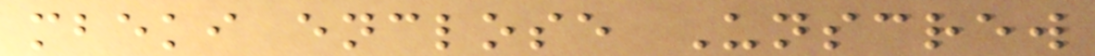mbeki enclose Unscrew
